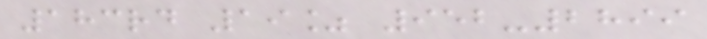183rd 19% 952-2899
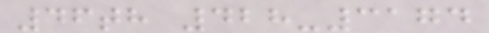46th 428-3174
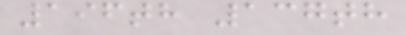196th 137th
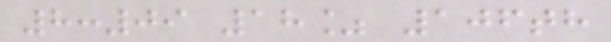8:09 18% 106th
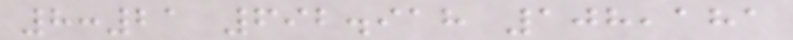8:21 692.918 108,181
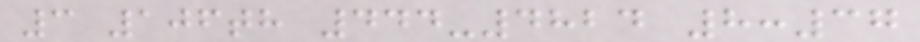3 106th 444-4824 8:37
